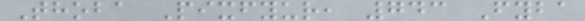Thoba Pixfyur, 743 Fyba
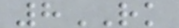8RK
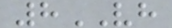8VH
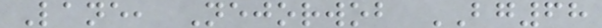Lane, Nejorwob BG68
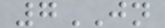7JN
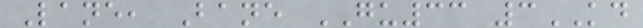Lane, Bane GU33 3KD
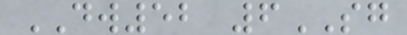DW52 6SG
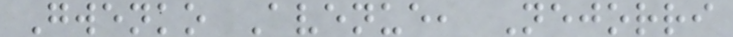Gwenko Avenue, Nejorri
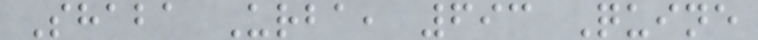Shaba Urba, 693 Quine
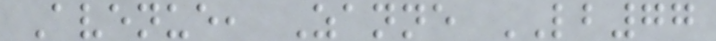Avenue, Zanne LB77
